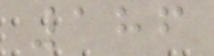186
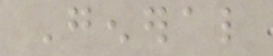General
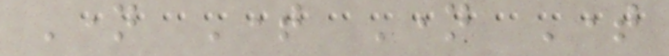Name Time Name Time
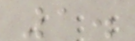1.
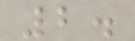2.
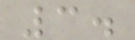3.
